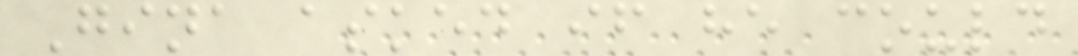Gina asked if he could
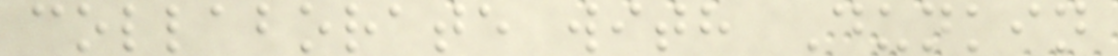collaborate with Dunkin
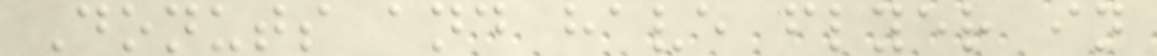Donuts and have flyer in
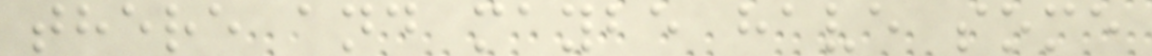there and maybe have some
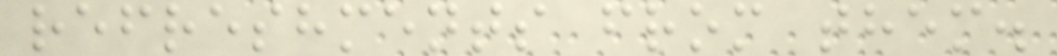refreshments from them.
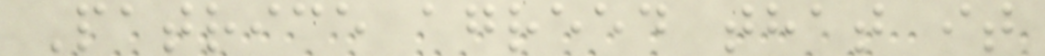Patrice agreed that it
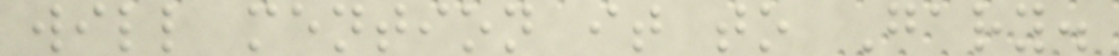will mention it to Gary.
